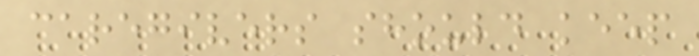caregivers should keep
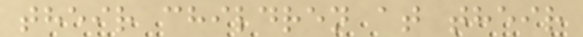their children at their
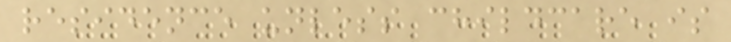residence unless childcare is
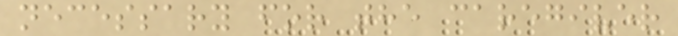necessary for the caregiver
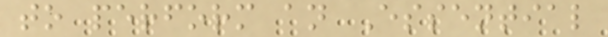to perform an Essential
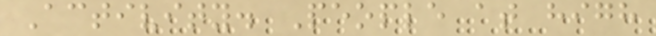Activity. People at high
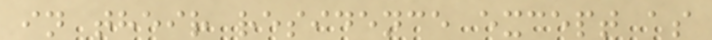in their residence except as
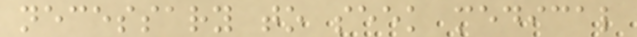necessary to seek medical
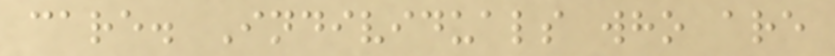care. Individuals who are
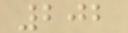202
